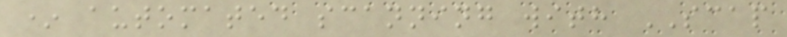* automated scanning with SCAP
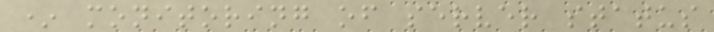* monitoring of server status
